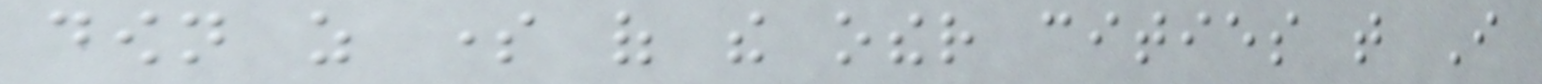down as some of the other cities that I
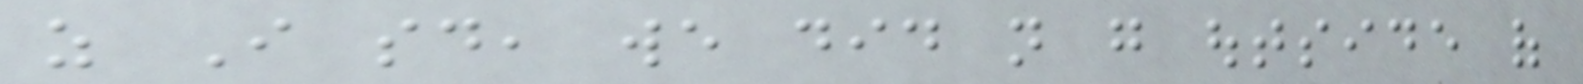as I said, we did not go outside of
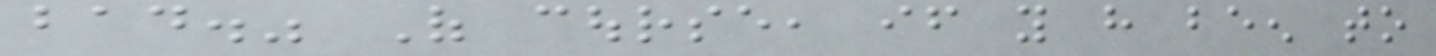bad." Of course, if you have been to
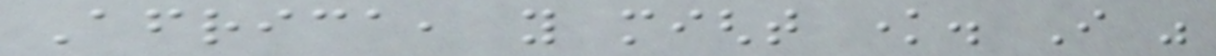Africa, you might know. I was
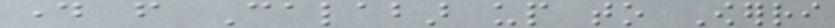day from Calabar up to Owerri
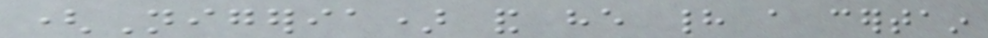(Nigeria) and he had a certain
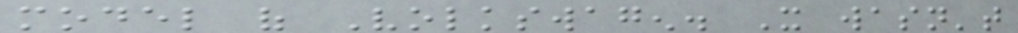model of Volkswagen. It wasn't
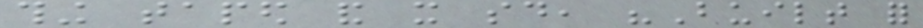thing taped and it said, "Built for
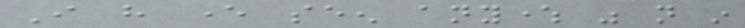I have ever seen anywhere was not in
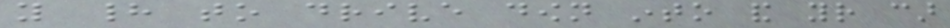you had to drive down into and your car
